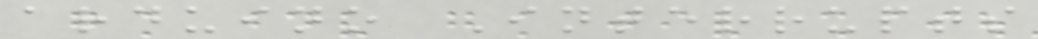arduino Interrupts
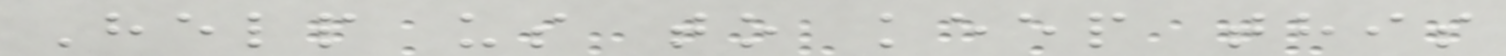Help us to keep this
